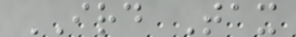IRD Tax
